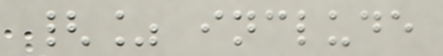{% include
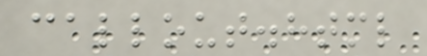callout.html
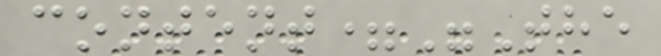content="The
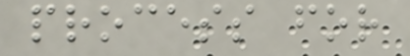process for
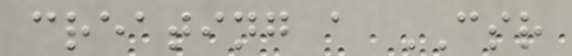creating a CSR
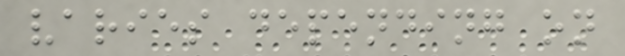varies depending on
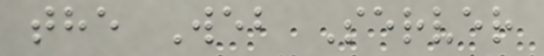the Web Server
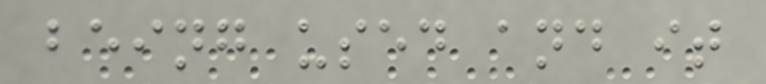being used and it
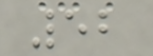52
